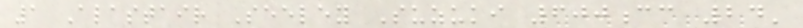1 Alastair Seeley Suzuki 600cc 24'
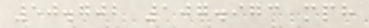50.702 107.973 mph
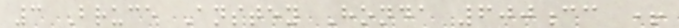3 Bruce Anstey Honda 600cc +
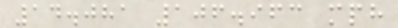14.081 106.963 mph
